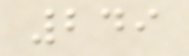249
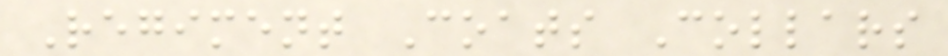Regiment Coats Collars
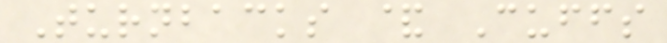Turnbacks & Cuffs
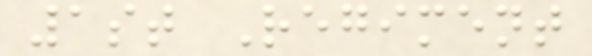1st Regiment
